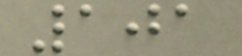101
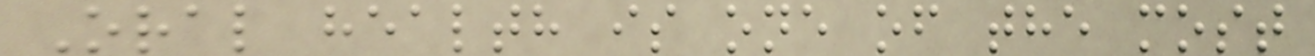Oral health is one of the most
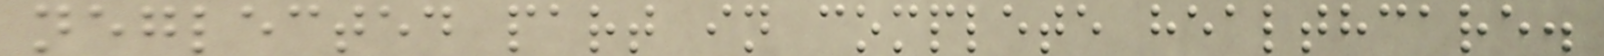neglected part in complete healthcare.
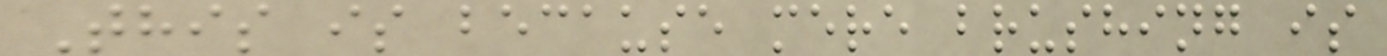This is because mere brushing is
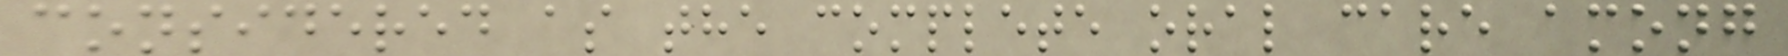considered as the complete oral care among
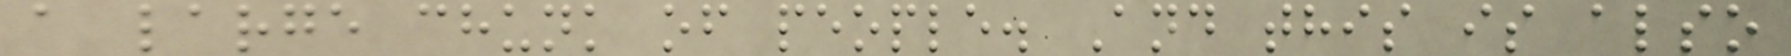a large chunk of people. And this is also
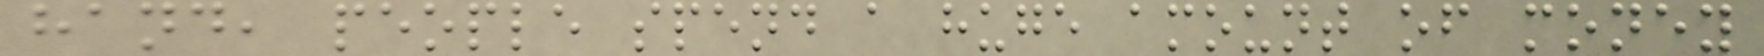hand, people spend a huge amount of money
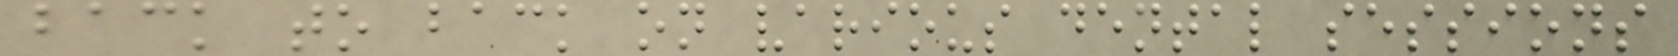back to back on various dental sessions
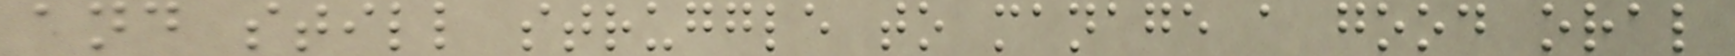and still struggle to manage a good oral
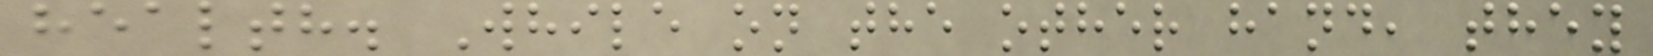health. While on the other hand, they
